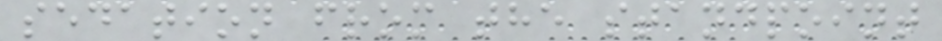sedation from the standpoint
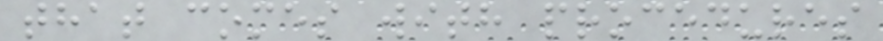that comes with procedures
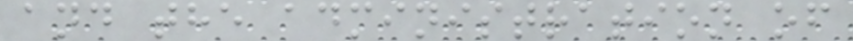and the administration of
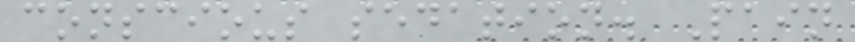conscious sedation. Pain
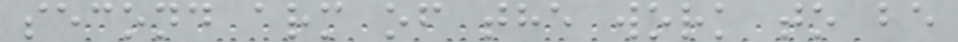second arm of the work to be
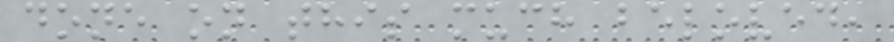done on this much beloved,
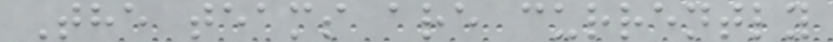The teams are currently
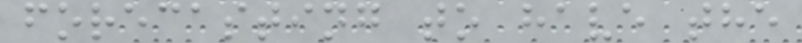forecasting to have the
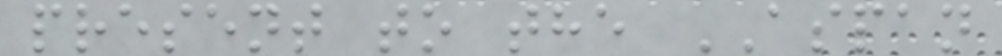present to the ASPAN
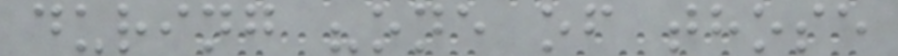during "one of those
